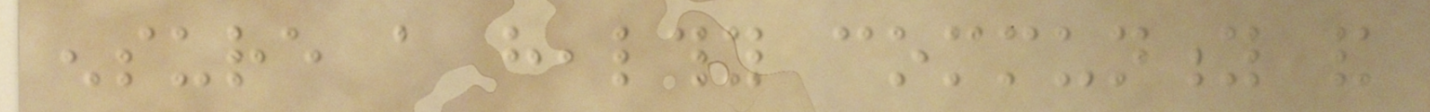ensure a healthy community and
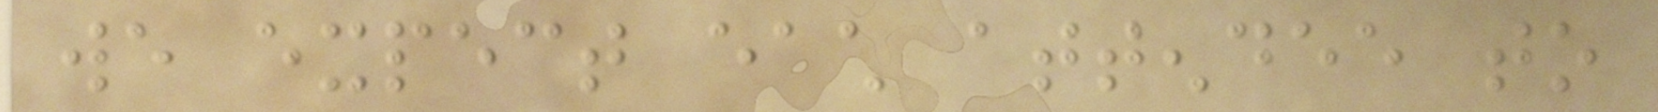we expect each attendee to
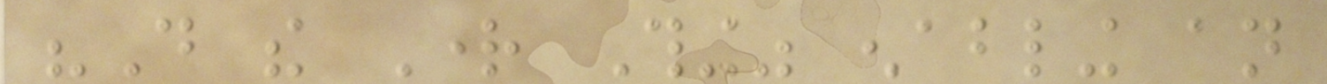"Do the Right Thing" enabling an
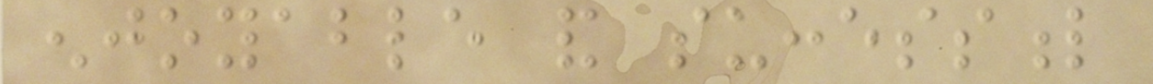enjoyable and successful
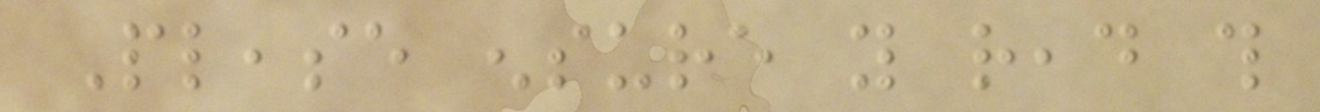Please ensure you read this
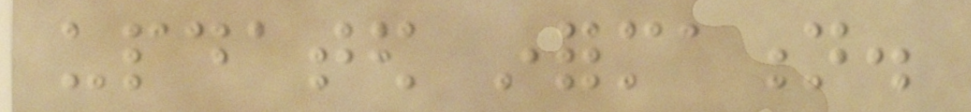updated information.
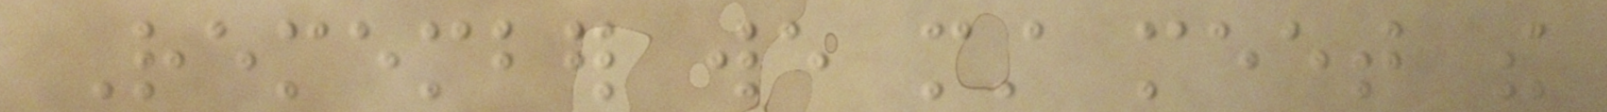Remember we must meet the
